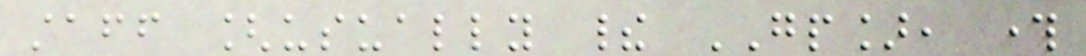staff [usually their GP], through
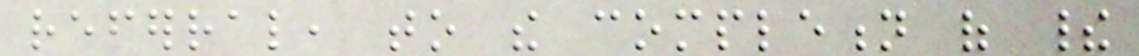referral, to the completion of their
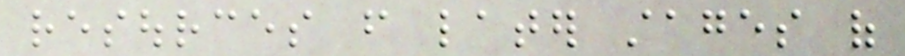resources from later stages of
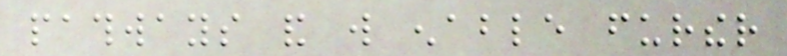pathways and will enable further
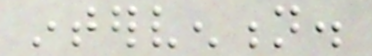intervention.
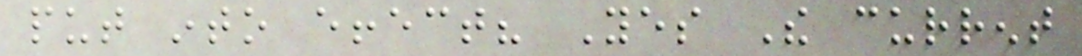put into effect? Yes The current
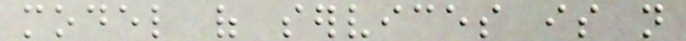model of services is not
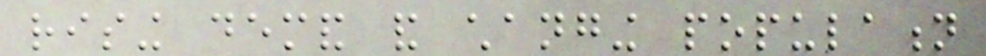rising demand and changing population
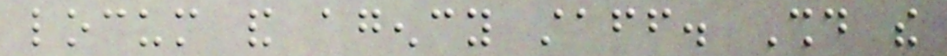locum and agency staff. Should the
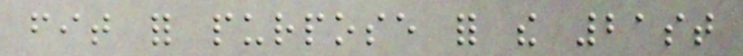fit for purpose for the 21st
